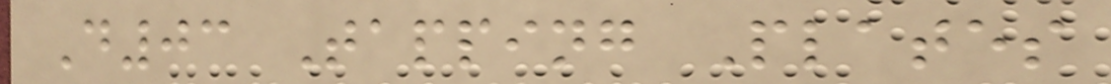D03 Tapping Plates
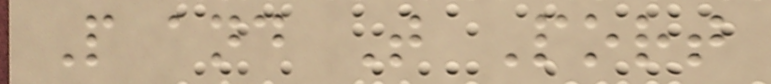P and T Port
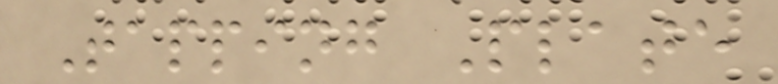Tapping Plate
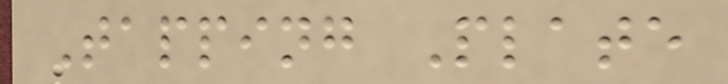Tapping Plate
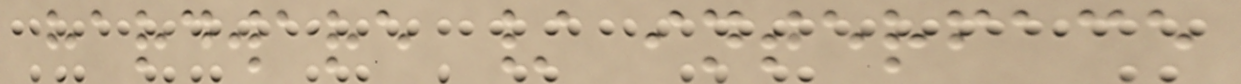hardware / interface
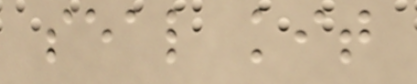seal kit
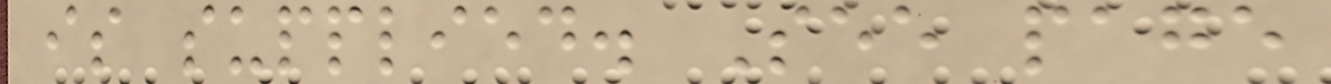is supplied. See page
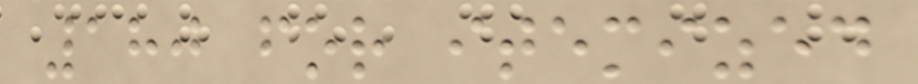180 for itemized
